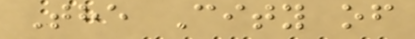The City of
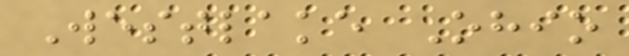Westlake Ohio
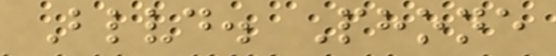Blvd. Phone
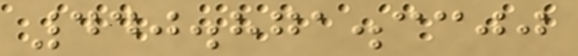440.871.3300
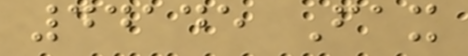44145 Fax
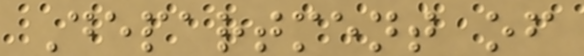Department of
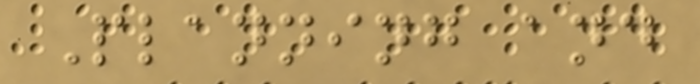Planning and
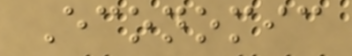Economic
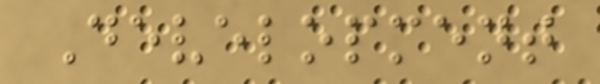Development
